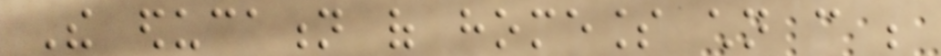The education of homeless children can be
